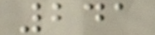241
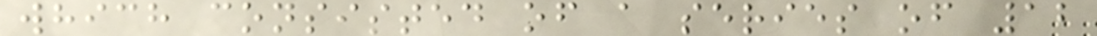which consisted of a series of 12
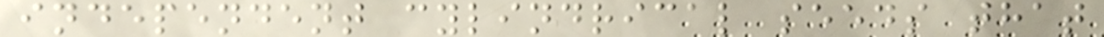independent cylindrical seeds that
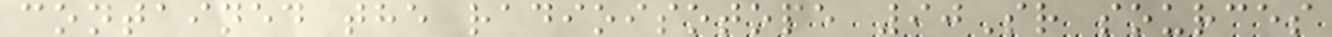contained the radioisotope 90Sr sources
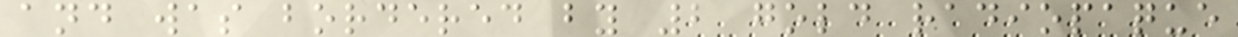and was bordered by 2 gold radiopaque
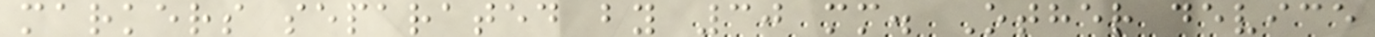markers separated by 30 mm. Other device
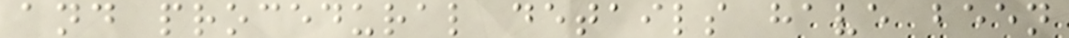and procedural details have been
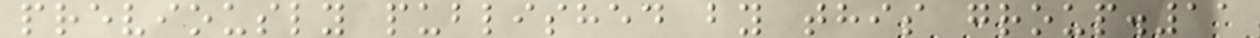previously published by this group.11
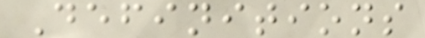Definitions
